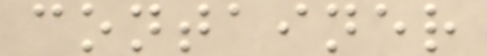container
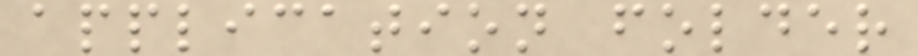application folder
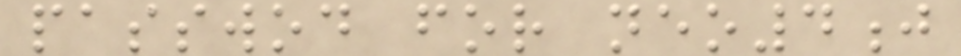passwod for neo4j
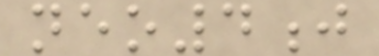neo4j
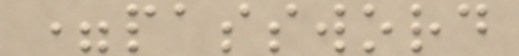=password
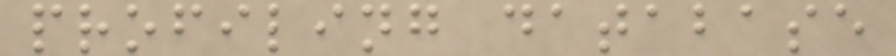profiling database
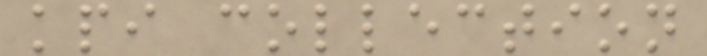kpi collection
